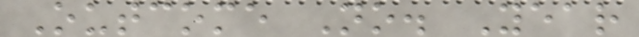Outcome No. Year
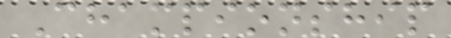Championship
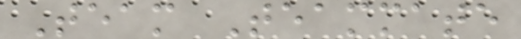Team Teammate
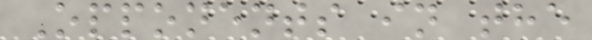Opponents in the
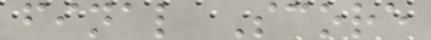final Score
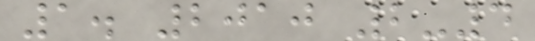1. 2010 2-4
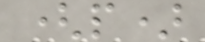(p)
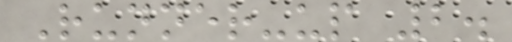Runner-up 2.
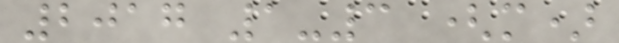2017 1-3 (m)
